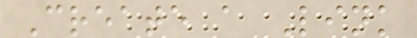Create a Link
